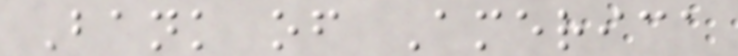Bank of America
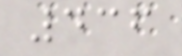436
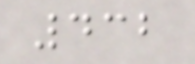432
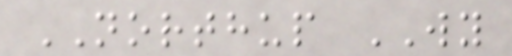NORTHUP WY
